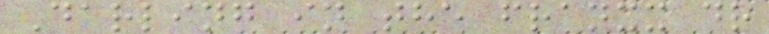Darling in the franxx dr
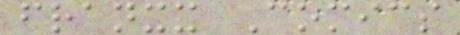franxx Comics
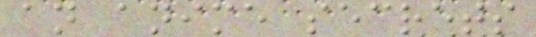an anime secrets
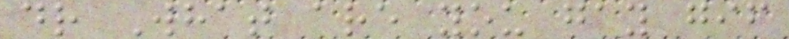dr What are you gay gif
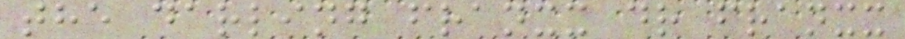the darling franxx dr franxx
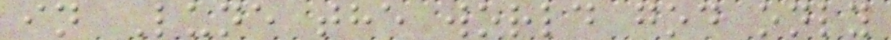in Lune the world god only
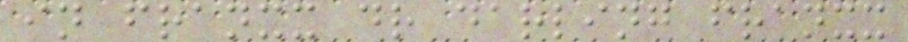in franxx dr darling franxx
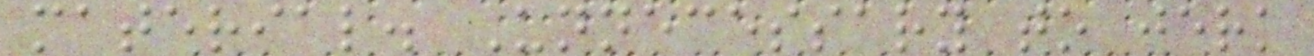material. Unnecessary to jerk
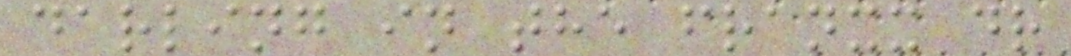darling in the franxx dr
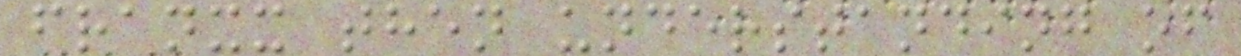franxx then understanding of
